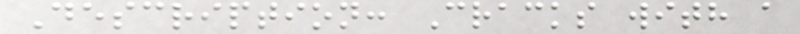Description: Cracks with a
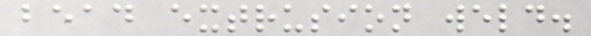bead extrusion weld.
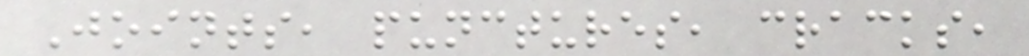Joints, punctures, cracks,
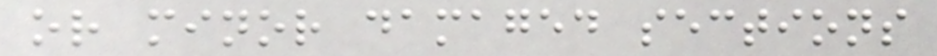or minor damaged sections
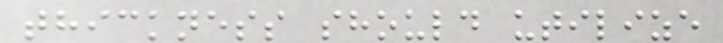thickness should utilize
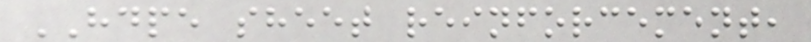HDPE sheet reinforcement,
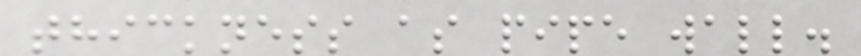thickness as pipe wall.
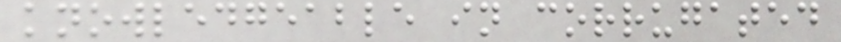knowledgeable in corrugated
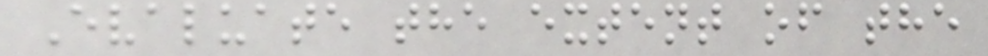Evaluate the extent of the
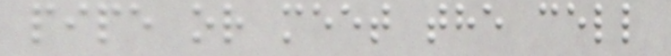pipe or meet the cell
